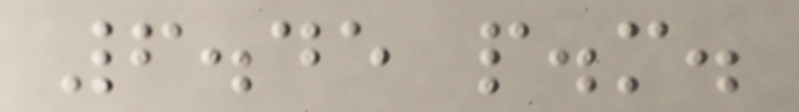6.45 p.m.
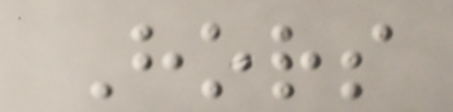Hors
